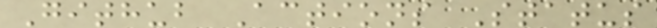Github Actions Status
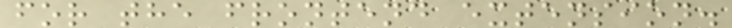for the frontend extension.
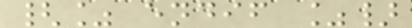{% endif %}
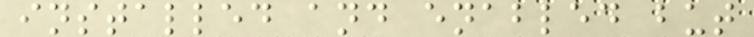installed and enabled but
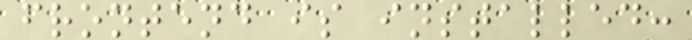frontend is installed:
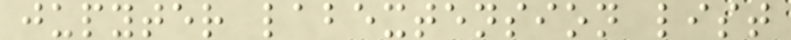jupyter labextension list
